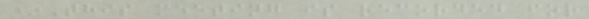*This meeting is recorded for
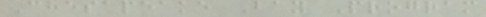Chesapeake Bay Program
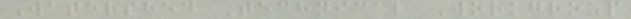Watershed Technical Workgroup
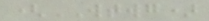(WTWG)
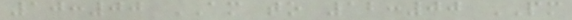10:00 AM to 12:00 PM
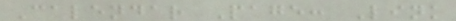Calendar Page: Link
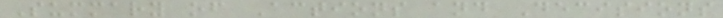Summary of Actions and Decisions
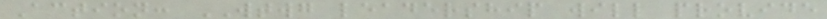Action: WTWG leadership will provide
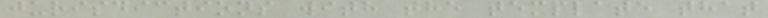jurisdictions with the template that
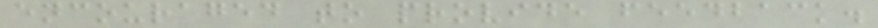encouraged to provide feedback.
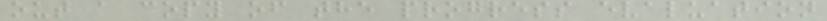out a copy of the progress evaluation
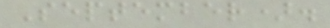September).
